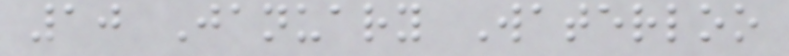10 January Waterloo
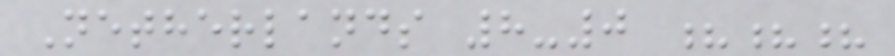Netherlands 8-0 ???
